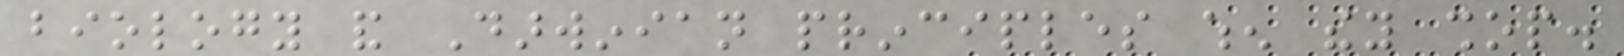biology and Darwinian principles when they shop.
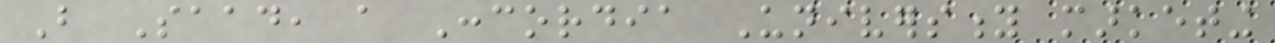But Saad, a Concordia University marketing
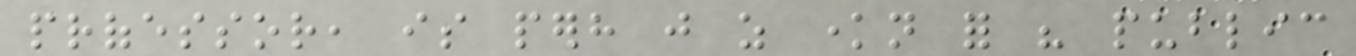professor, is perhaps just as known for his public
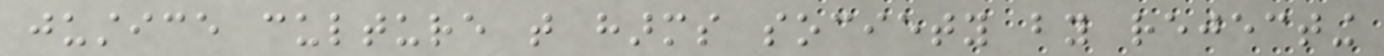justice culture that harms society by rejecting
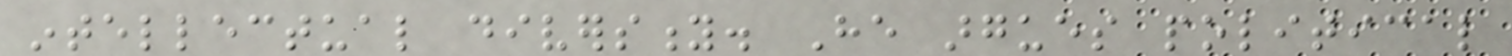intellectual diversity. He argues political
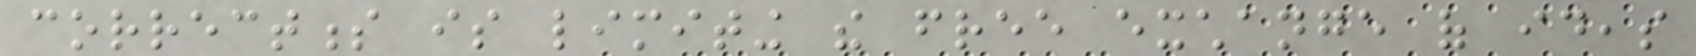correctness is limiting the free exchange of ideas
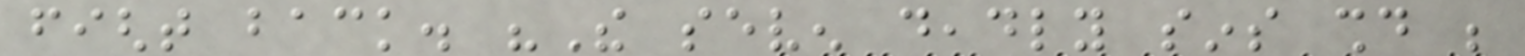fight back. "The seven deadly sins should be
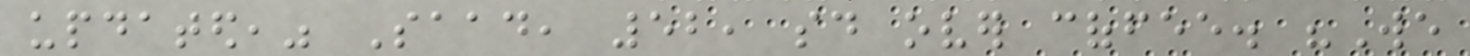updated," Saad, 52, said over coffee. "We
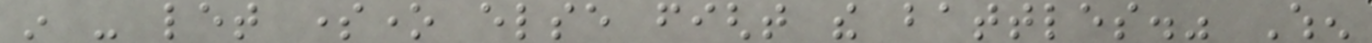in - let someone else fight the battles." When
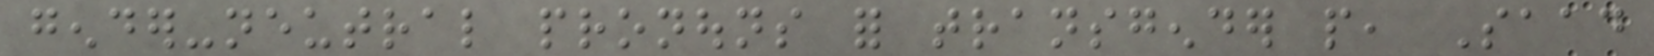gender-neutral pronouns for transgender people, Saad
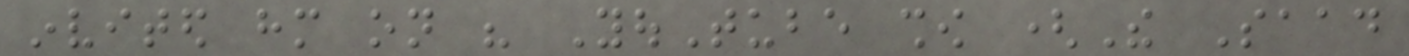invited him on his YouTube show (The Saad
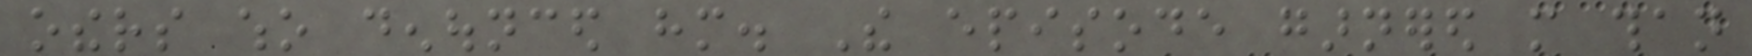others who denounced him. The episode garnered more than
